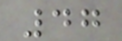47
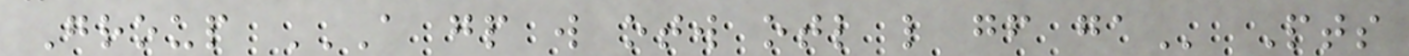Group A GP W OTW OTL L GF GA Pts
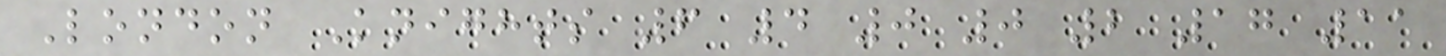London Knights 6 4 0 0 2 17 11
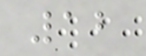12
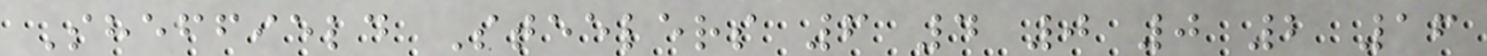Sheffield Steelers 6 4 0 0 2 16
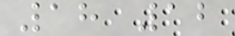18 12
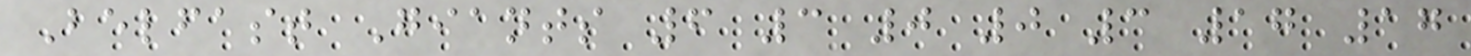Belfast Giants 6 3 0 0 3 17 17
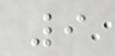9
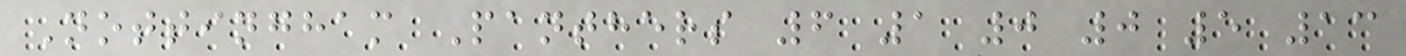Nottingham Panthers 6 1 0 0 5 13
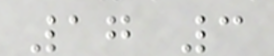17 3
